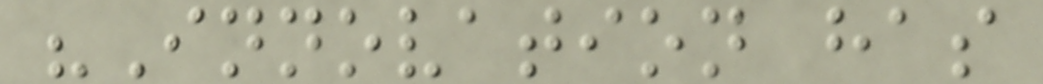"Innovation has
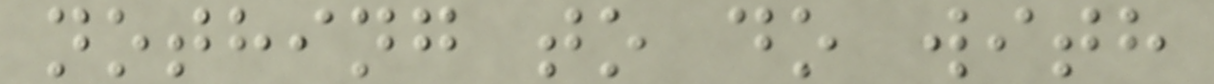nothing to do with
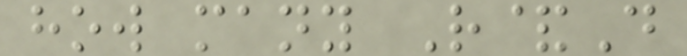how many R&D
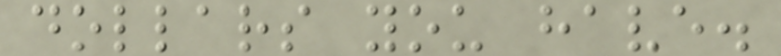dollars you have.
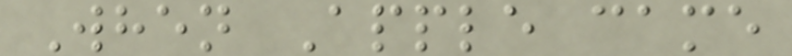When Apple came
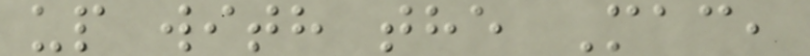up with the Mac,
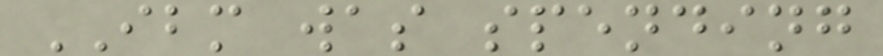IBM was spending
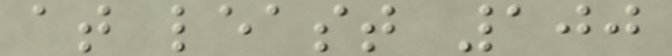at least 100
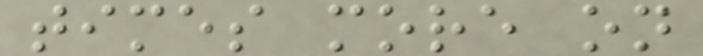times more on
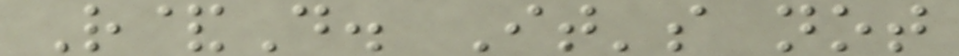R&D. It's not
